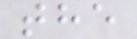the
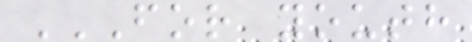FOR YOUTH
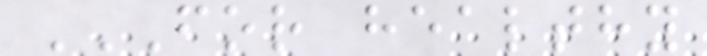FOR HEALTHY
